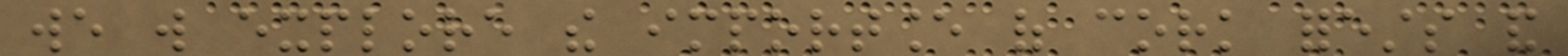we will explore the importance of cork forests and
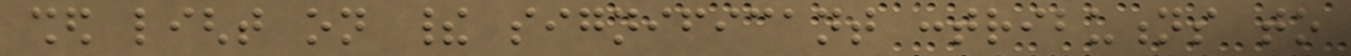shed light on their significant contributions to
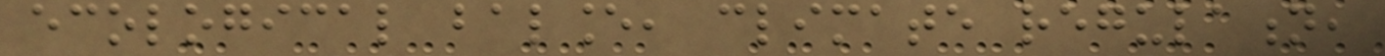ecological balance, climate regulation,
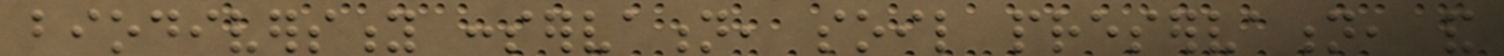biodiversity conservation, soil preservation, and
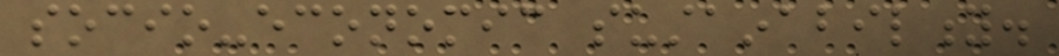socio-economic sustainability.
